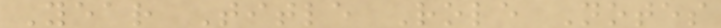Year Title Role Notes
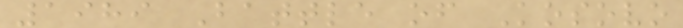1989 Battle of Kosovo
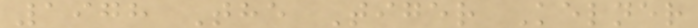1978 The Tiger Kelner
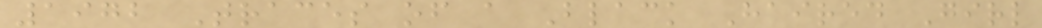1972 Traces of a Black Haired Girl
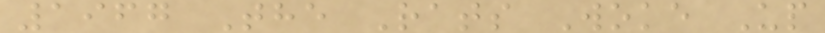1967 The Rats Woke Up
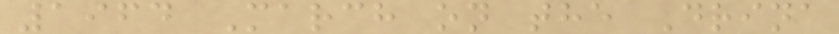1964 March on the Drina
